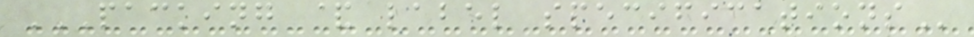PACKING & LABEL SPECIFICATIONS
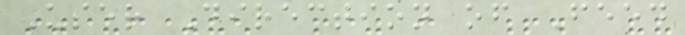User Direction of Feed
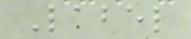Label
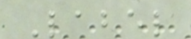Label
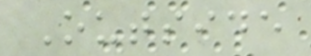Outside
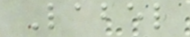Label
